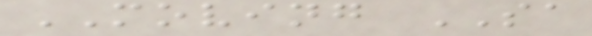MOVING SA
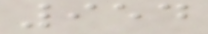954
